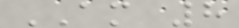AM 8
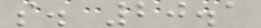s. 20.1
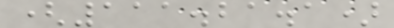(111.21.1)
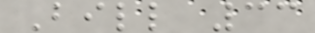Bill 33
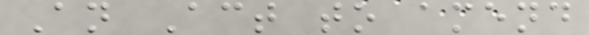An Act to amend
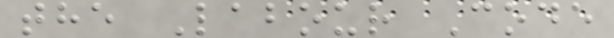the Labour Code
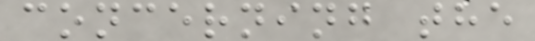concerning the
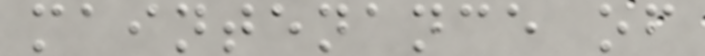maintenance of
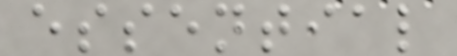essential
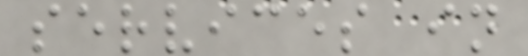services in
